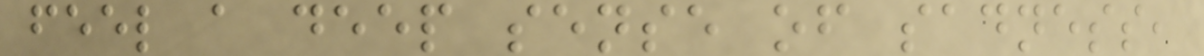feel a deep sense of sadness,
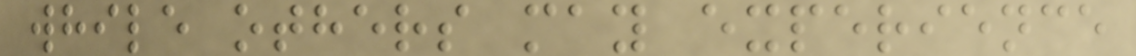while others may experience
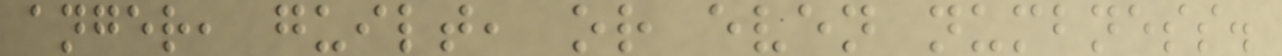anger, guilt, or even numbness.
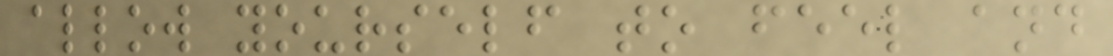allow yourself to feel and
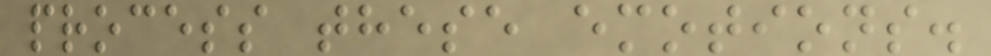process these emotions.
